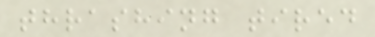thrashing tired
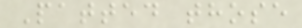Patted those
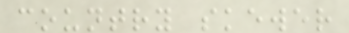country skewer
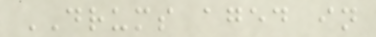DRUMS aged in
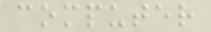computer
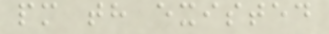pm th existed
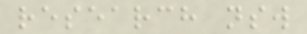research nsw
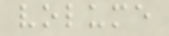volume
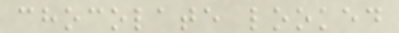chocolate looked
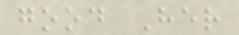good Her
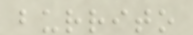burrito
